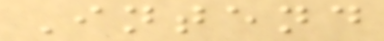Intend
